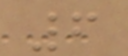6
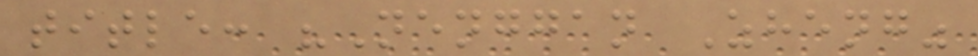title: "Nenggan Zheng"
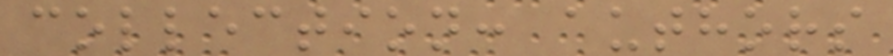collection: authors
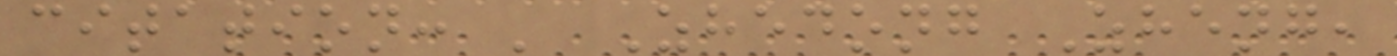citation: ' Zhedong Zheng,
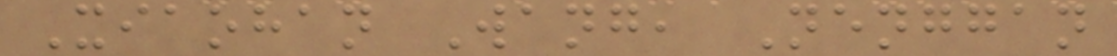Xiaohan Wang, Nenggan
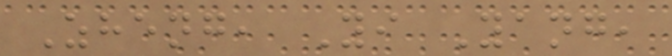Zheng, Yi Yang,
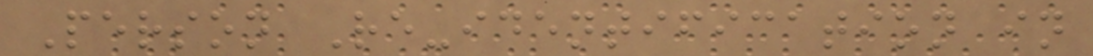Person Re-identification in
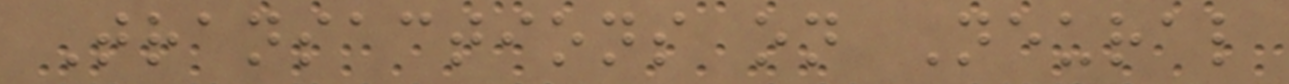Transactions on Neural
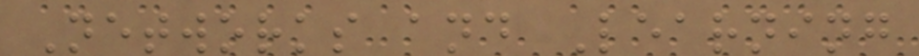Networks and Learning
